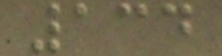134
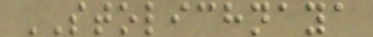STOLICHNAYA
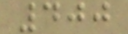400
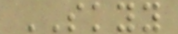SKYY
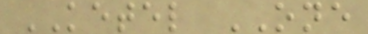KETEL ONE
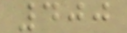400
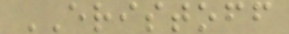ERISTOFF
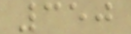350
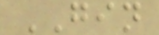GIN
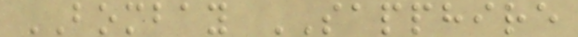BOMBAY SAPPHIRE
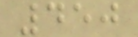450
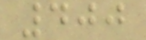400
